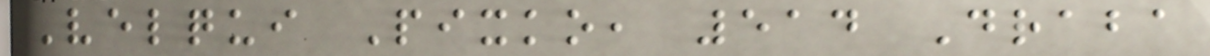Velqui Pixko, 514 Draba
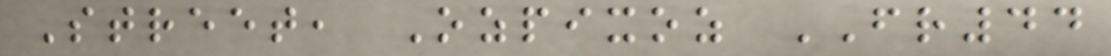Street, Ozpixoz FR44
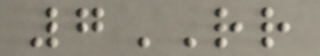7RR
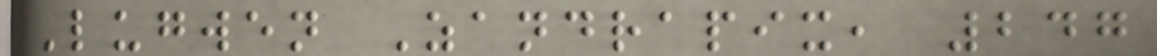Lugwen Zandrapix, 247
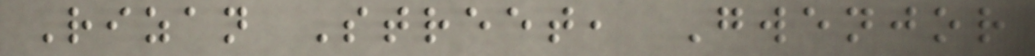Rizan Street, Gwenjor
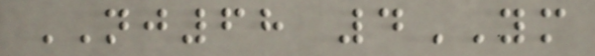NJ68 4YM
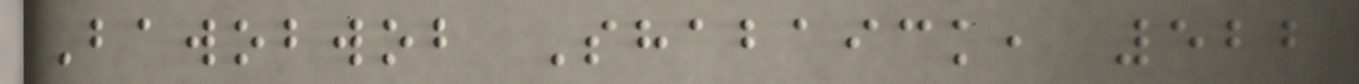Bawobwob Shabaick, 522
